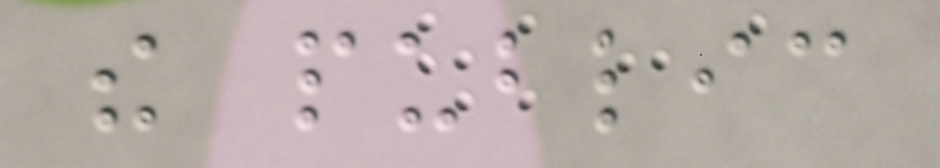the public
